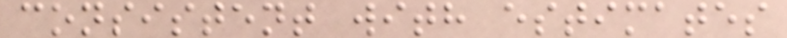consistent with estimates
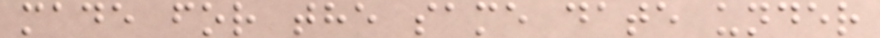made for the same date under
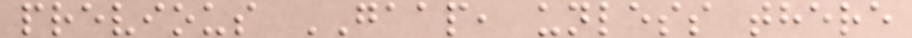previous GAAP, unless there
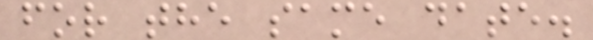for the same date.
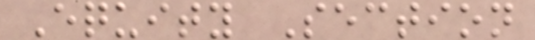Equity Section
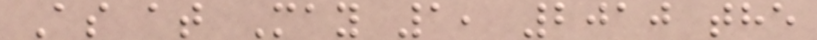As at May 1, 2010 the
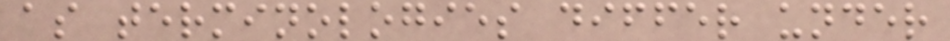as terminologies differ under
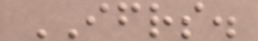IFRS.
